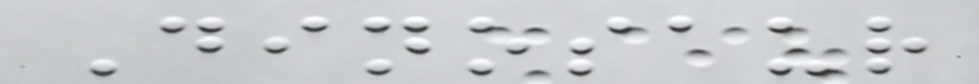Dinosaur
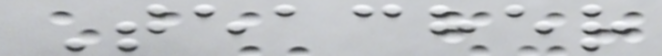Teacher
